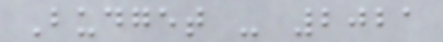Budget - 2021
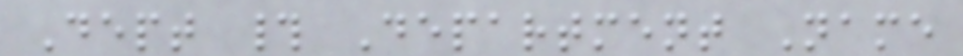Dept # Department Name
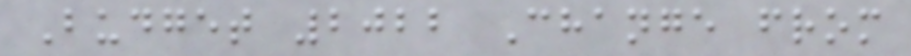Budget 2022 Change from
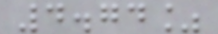4.74%
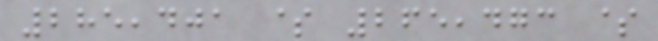285,401 $ 265,473 $
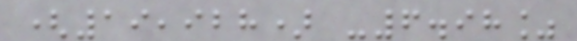(19,928) -6.98%
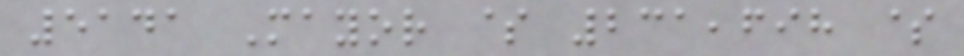5141 Mayor $ 231,698 $
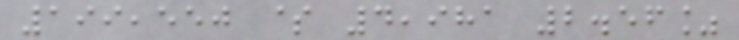199,550 $ 4,981 2.56%
